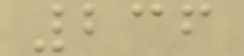236
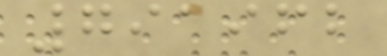791962
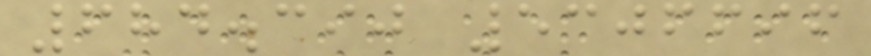684.390 5306696
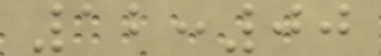12:00
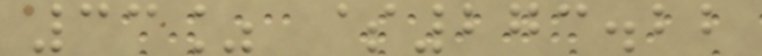33% $273.22
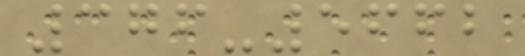376-5662
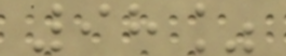98%
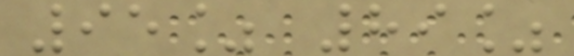95% 89%
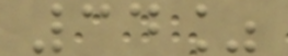34%
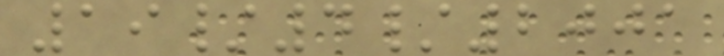19/4/2001
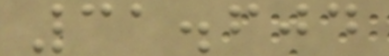31.604
